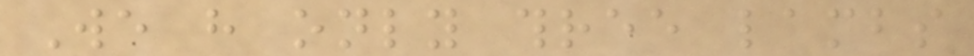We have only three lambs
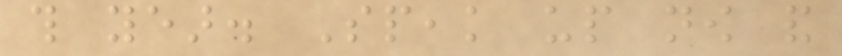this year. Speak up now and
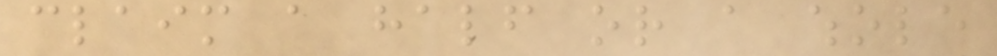claim a half or a whole
